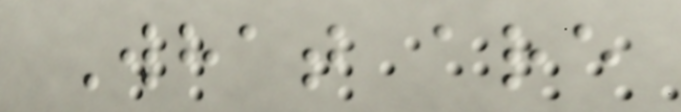What are
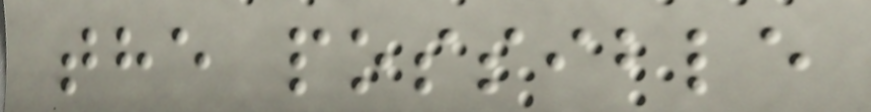the possible
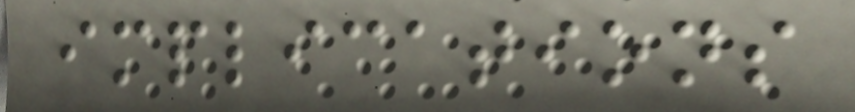implications
